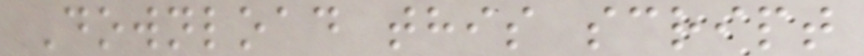Download this script
